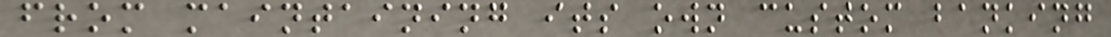from maintaining its own custom banking
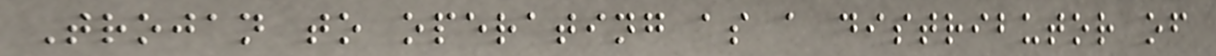Trojan to operating as a distributor of
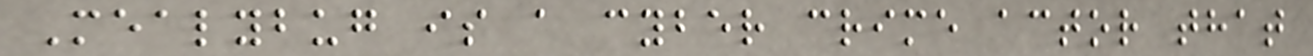Mealybug is a cyber crime actor that
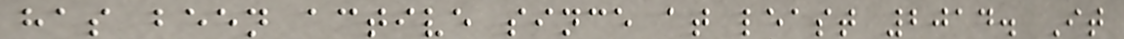has been active since at least 2014. It
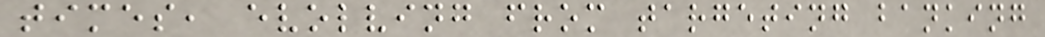times, evolving from targeting banking
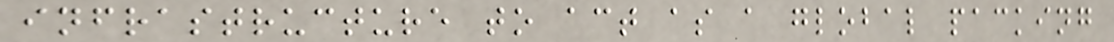infrastructure to act as a global packing
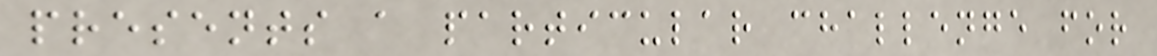presents a particular challenge for
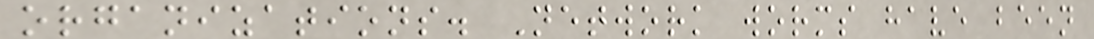organizations. Network worms have been
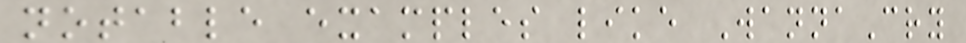notable examples like WannaCry
